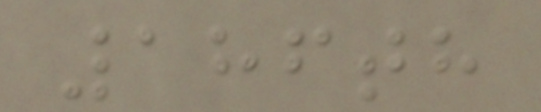186th
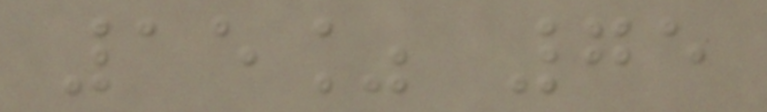15% 75
